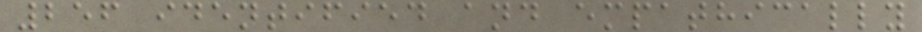256 identified and empathically
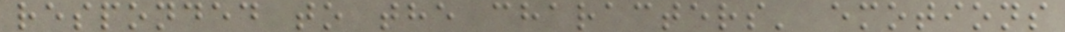responded to the characters' emotions
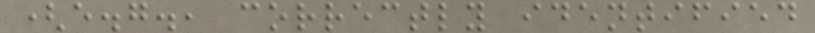(e.g., correctly identified
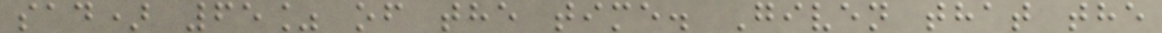sad) 65% of the time. Given that the
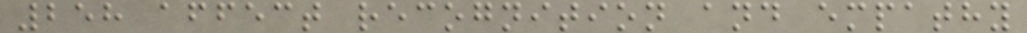258 affect recognition and empathy
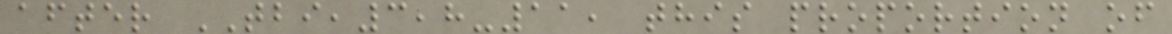after TBI,3,8-11, this proportion of
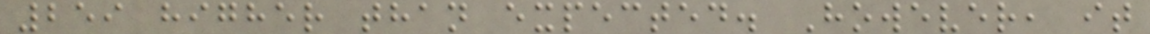259 higher than expected. However, it
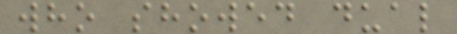who showed dual
